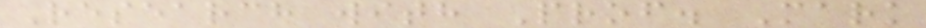Research with Prof. Mark
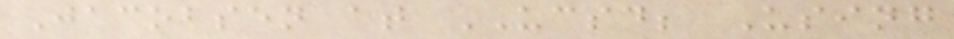Jacobsen at UCSD; Using
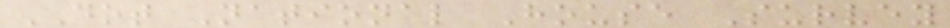DOT National House Survey
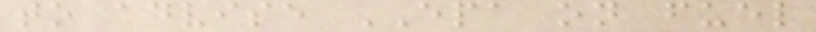to advise EPA on fuel
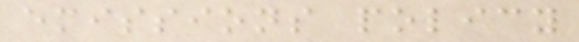emissions policy
